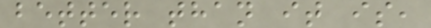better than it is,
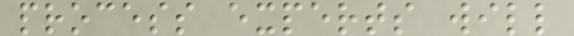process experts will
